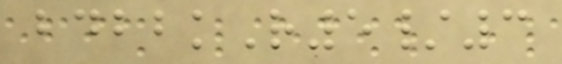bdbbkR5/3
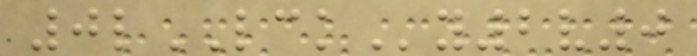0lLCKy2v0
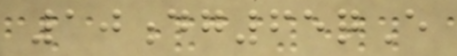10dg65qE
